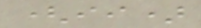(ii)
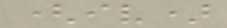(iv)
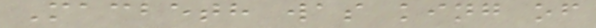Macbeth was king of
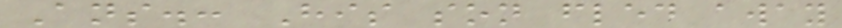Ans.: His son fled away
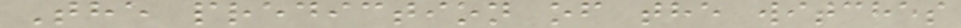The prediction of the witches
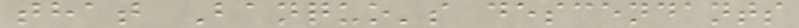that Banquo's descendants
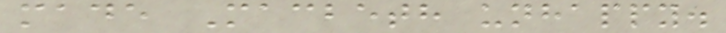made Macbeth unhappy.
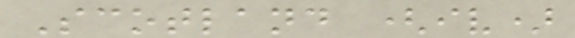Scotland (iv)
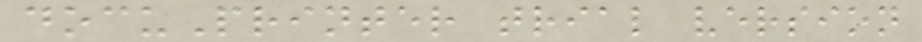docuPrinter trial version
